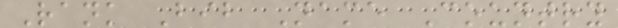Rank Bib Name Country
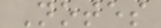Notes
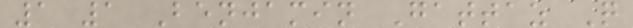1 1 Benjamin Gattaz Q
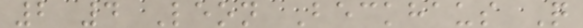2 4 Leon Beckhaus Q
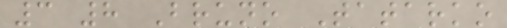3 8 Bruno Tatarko
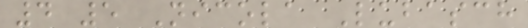4 5 Nicola Lubasch
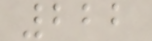222
